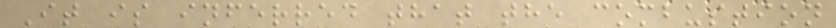It is inferred that the combustion
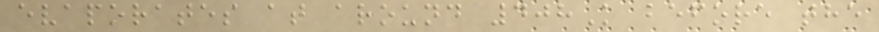evaporates at around 408K before the
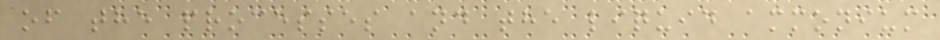of the processes and the liquid ammonium
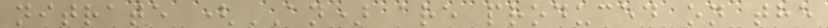nitrate (AN) are produced on the
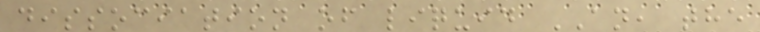dissociation of liquid AN, the
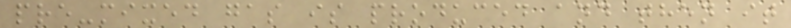pre-mixed gas is produced and then it
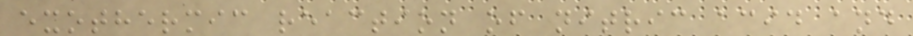exothermic reaction of nitric acid and
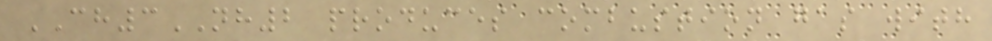CH3NH2 produces combustion gas with
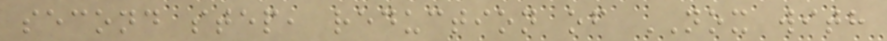second step, reduction of NOX with
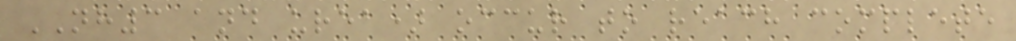NH3 and urea) occur to reach complete
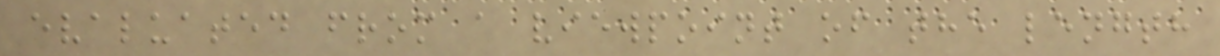evaluated from a viewpoint of the length
